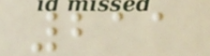211
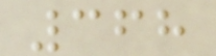368
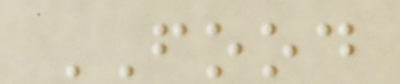FOOD
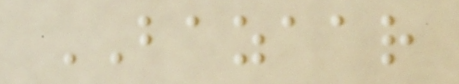BAZAAR
